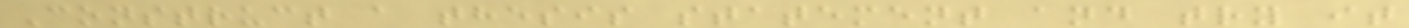Construct a thesis statement and try it
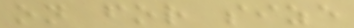on for size
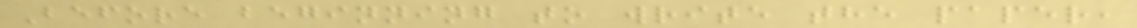Before beginning to write the paper,
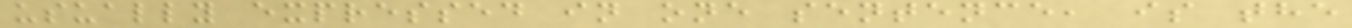usually expressed in one sentence, is the
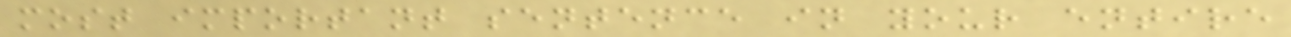most important sentence in your entire
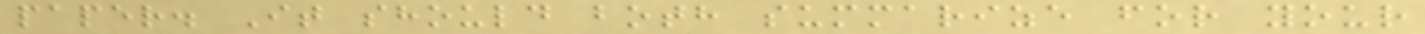paper. It should both summarize for your
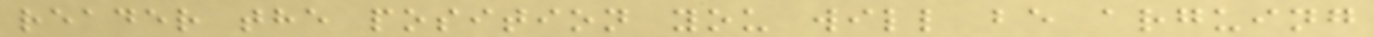reader the position you will be arguing
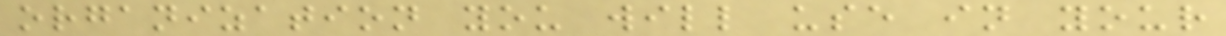organization you will use in your
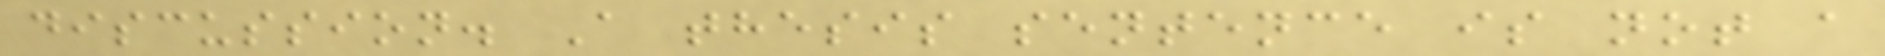discussion. A thesis sentence is not a
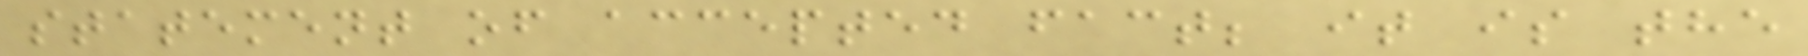statement of accepted fact; it is the
